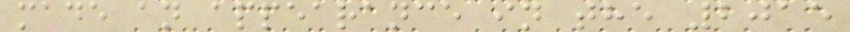made an appearance in the 2015
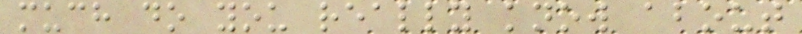much do you really know about
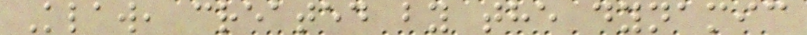Klaw, created by the dynamic
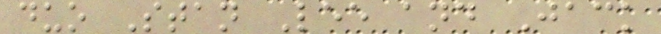duo Stan Lee and Jack
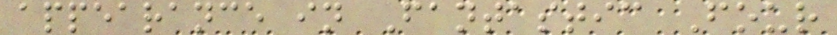appearance in Fantastic Four
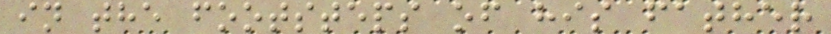in the footsteps of his father
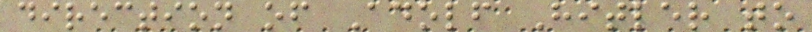direction of Adolf Hitler to
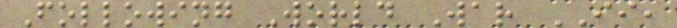Following World War II,
